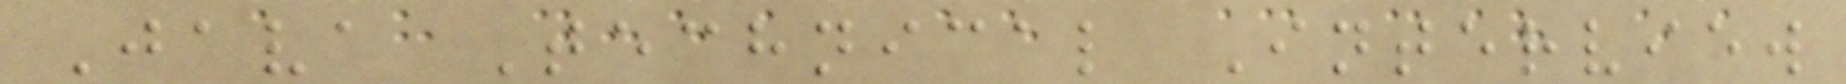Java Technical Interview
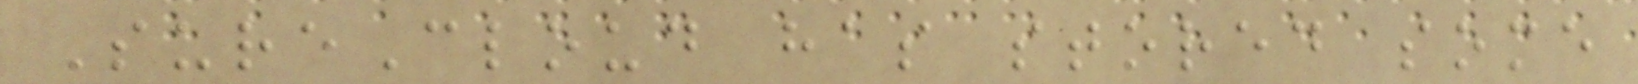SureCloud has stored some
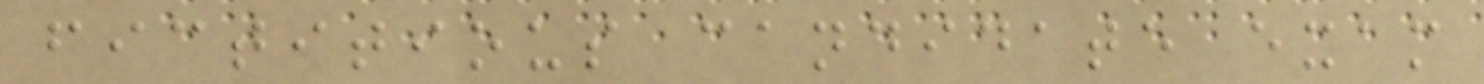fictitious candidate exam
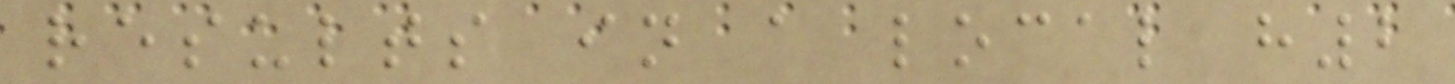results in a local h2
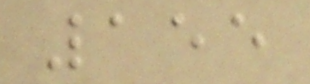155
